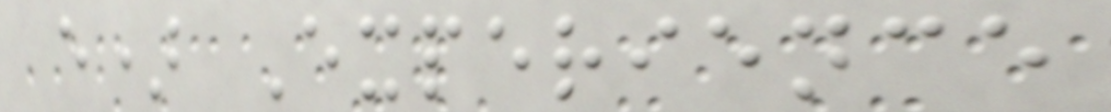e) Experience
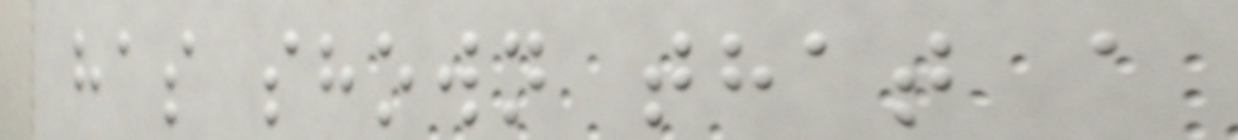has shown that a
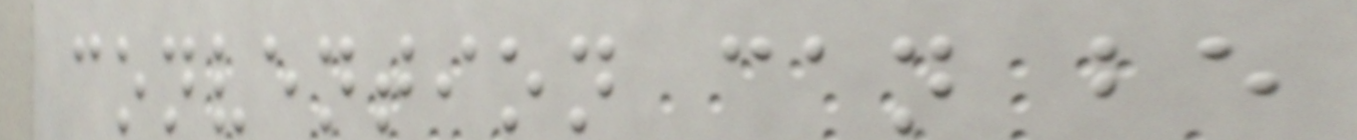convention can be
